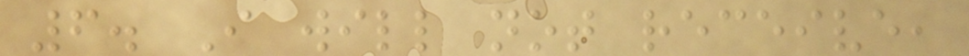6. I will not receive,
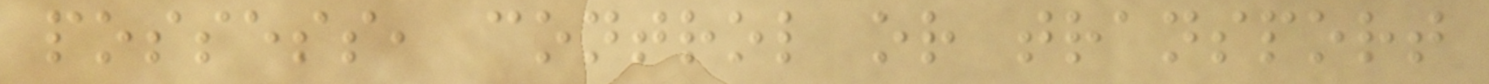possess, control or transport
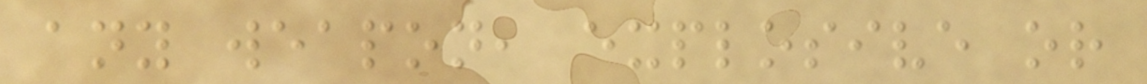any weapon, explosive or
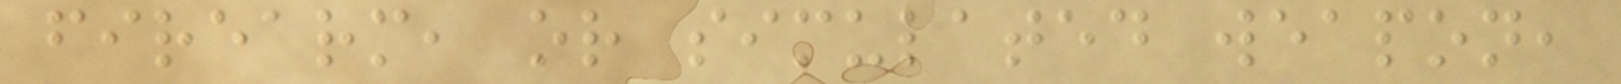firearm, or simulated weapon,
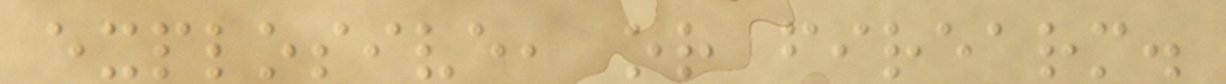explosive, or firearm.
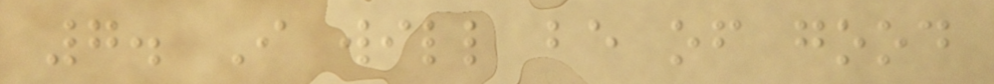7. I will be of good
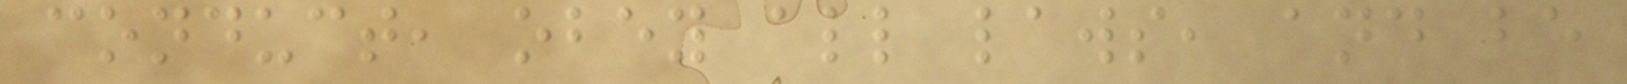conduct, obey all laws, and be
